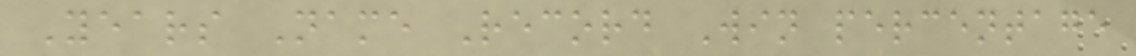Years Name Record Win percentage
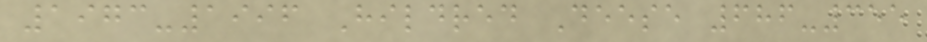1973-1996 Hildred Deese 686-355
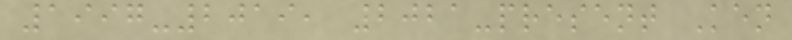1997-2019, 2021-present Ken
